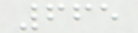665
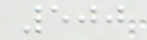500
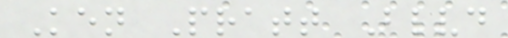Ken Pratt Blvd
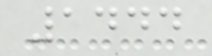1444
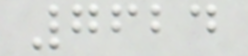7624
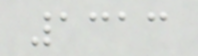1313
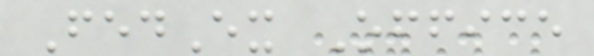FedEx Office
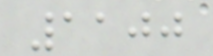1100
